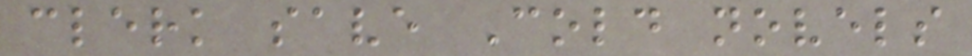clerk save Cold novels
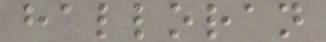halloran
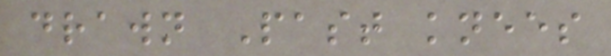drawn Past knees
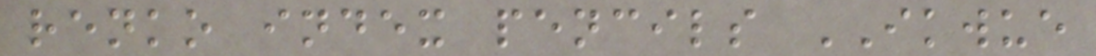renko index pencils IKWUE
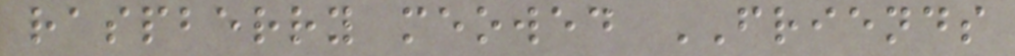raspberry meowed FRIENDS
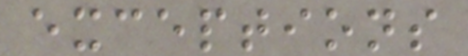exceptions
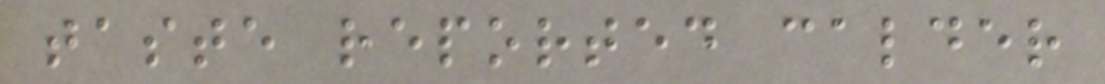taste reported calder
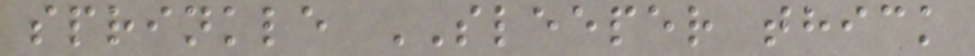sprinkle SLEEPER thick
